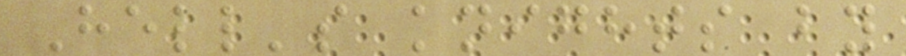Hell's knights by
